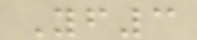Yf3
